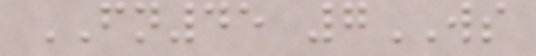FN45 7WS
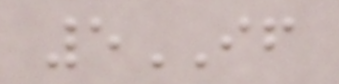5IF
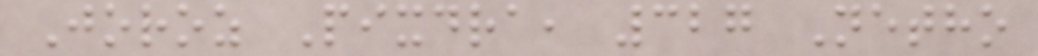Joroz Pixdra, 327 Netho
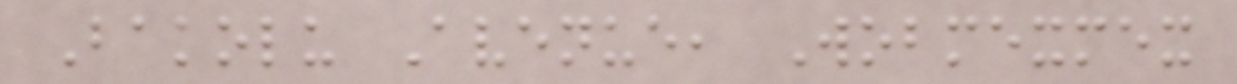Bakolu Avenue, Wobmexmex
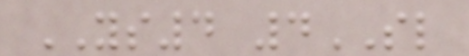YS4 4SL
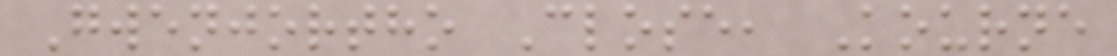Gwenjortho Close, Kourne
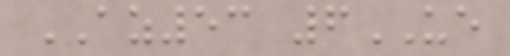AZ53 6UE
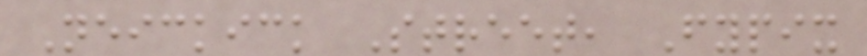Neickick Street, Fypix
